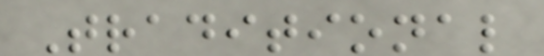Traditional
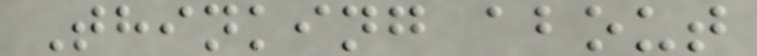Thinking about
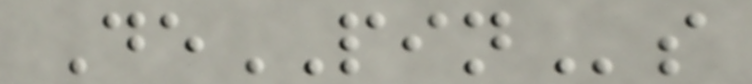DePINs
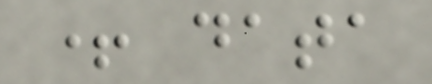+ data
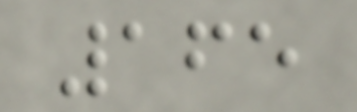165
